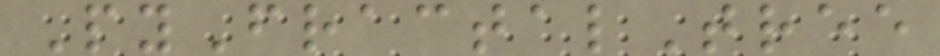PyFractalTree
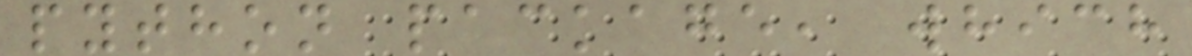python package, which
